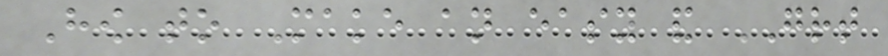How to Make an easy and GREAT
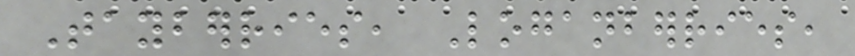Tayberries, Loganberries,
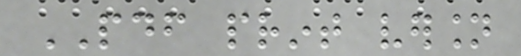PDF print version
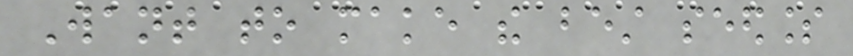Want to make the best seedless
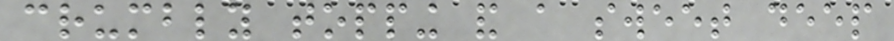crumbly topping and a sweet deep
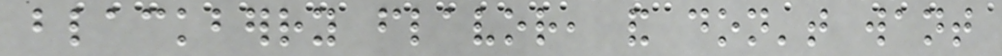blackberry flavor, and don't want
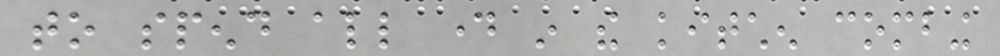to spend all day in the kitchen combing
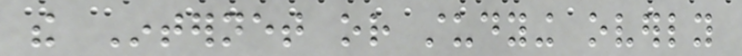the Internet or studying overly
